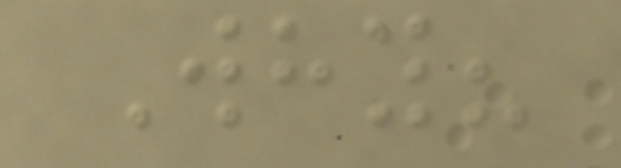Why?
